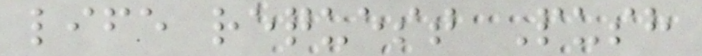life request Push
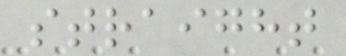straight
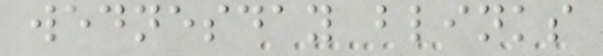wednesday blinks
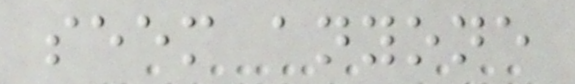seem anyone
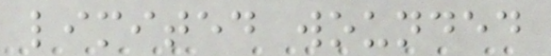limited wounded
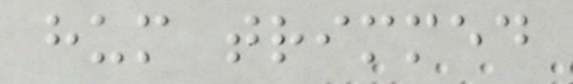hum trimmed
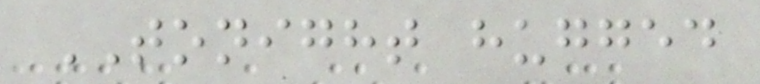TONIGHT hugged
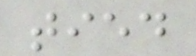tied
